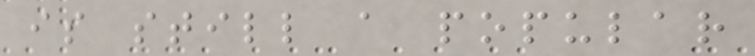is still a popular
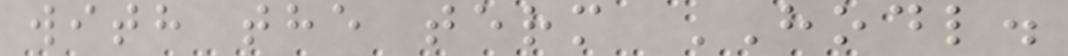with the term HODL.
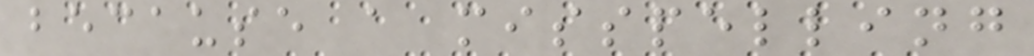because a misspelling
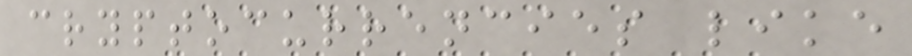cryptocurrencies like
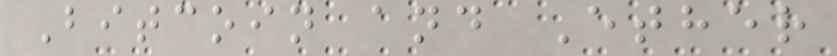Bitcoin and Ether
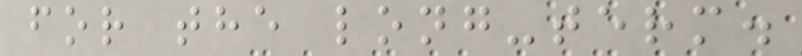for the long-term.
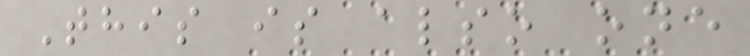This is also one
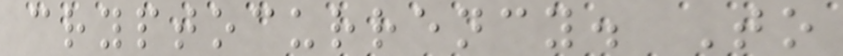cryptocurrency. To
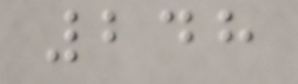248
